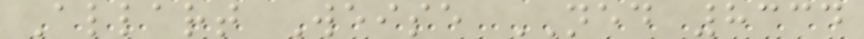Allart Weise NED 8334
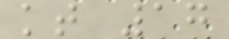kt 17
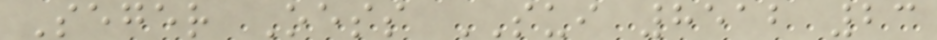Seger Oess SUI 8512 23
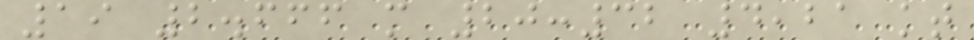19 2.666 m 20:32 4,21 kt
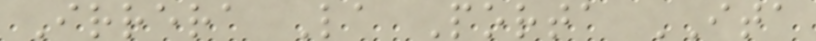Irrera La Porta ITA
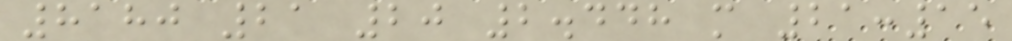8180 21 20 2.448 m 21:15
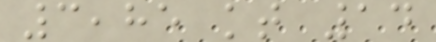3,85 kt 14
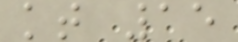kt 15
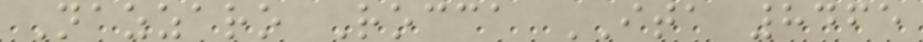Nazzaro Rocca ITA 8465
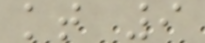kt 9
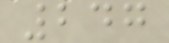247
